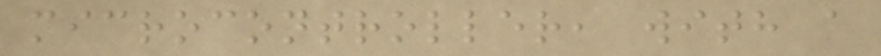microcontroller, with a
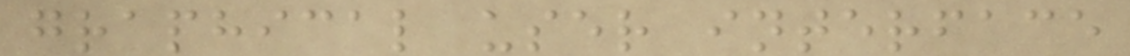graphical user interface
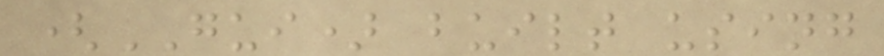(GUI) built using
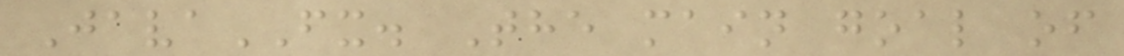JavaFX. The main goal of
